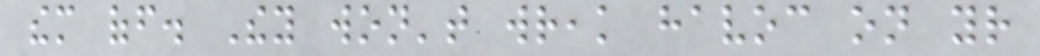them off. They won't wreak havoc on your
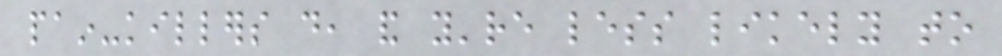pain-killers do, and you're less likely to
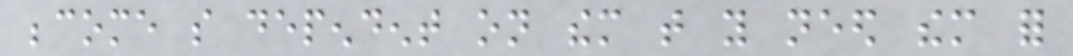become so dependent on them that you need them for
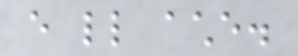every little ache.
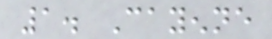1. Cayenne
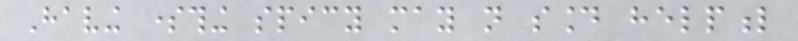Having something spicy may not sound helpful
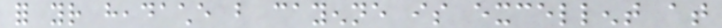for your headache but cayenne is excellent at
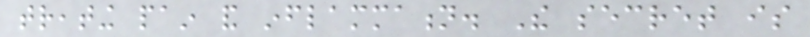treating pain and inflammation. The secret is
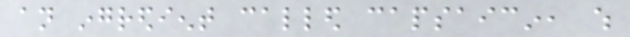an ingredient called capsaicin, which
